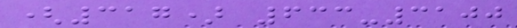(317) 633-3100
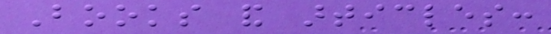Books and articles:
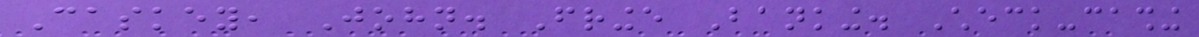Caskey, John. Fringe Banking. Check-cashing
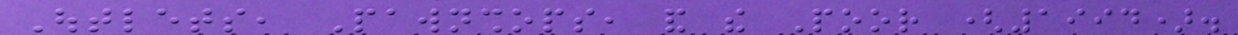Outlets, Pawnshops, and the Poor (1994).
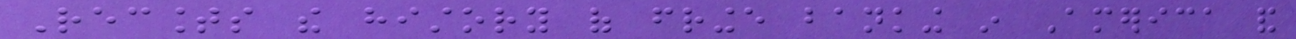Recounts the history of fringe banking in America and
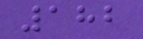182
